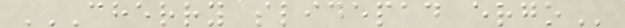CHERRY SLIDEPAD ERGO
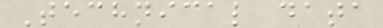Technical data
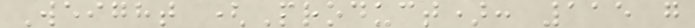Weight (Product): 115 g
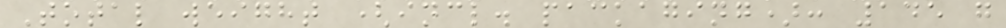Total weight (incl. packaging): 145 g
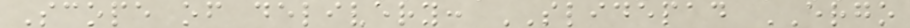Scope of delivery: SLIDEPAD ERGO
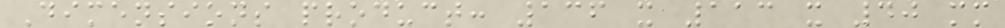Dimensions product: 136 x 113 x 40 mm
